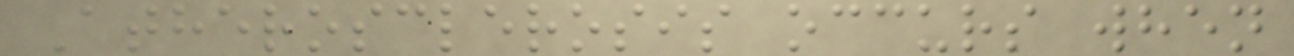Atherosclerosis occurs when
